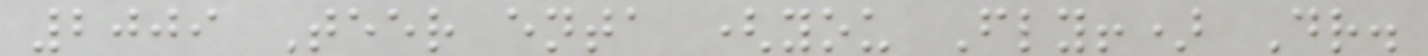2009 Teer enta (you Fly!) Dr.
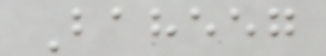Baheeg
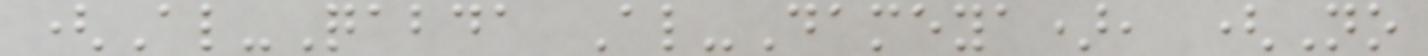(Al-Qabda Al-Dameya), (No
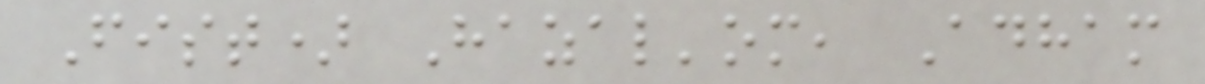Fist) Hazal'om, Adham
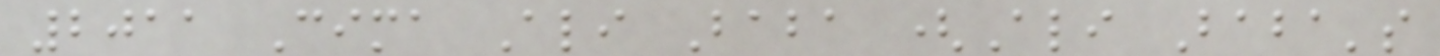2011 Cima Ali Baba (Ali Baba's
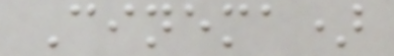Cinema)
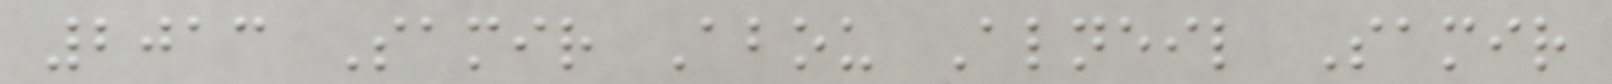2013 Samir Abou Alneil Samir
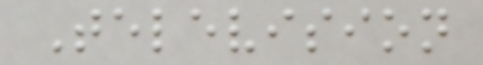Television
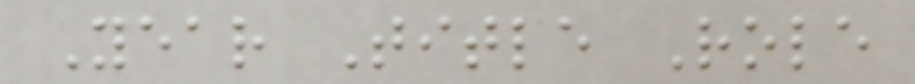Year Title Role
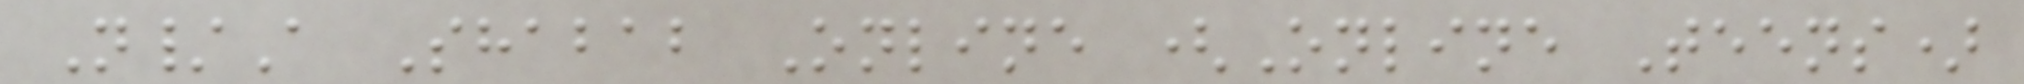N/A Shabab Online (Online Teens)
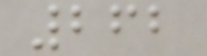262
